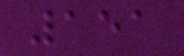151
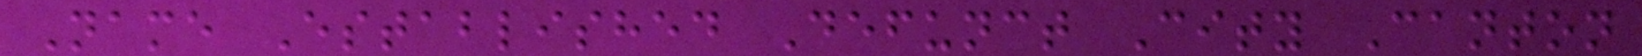Name Established Defunct City Canton
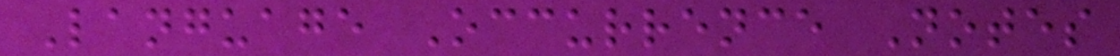Language Occurrence Notes
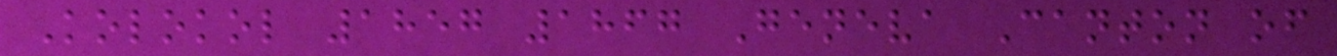Kolokol 1857 1867 Geneva Canton of
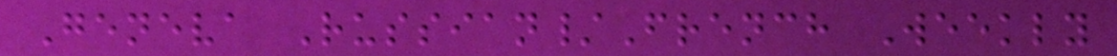Geneva Russian/French Weekly
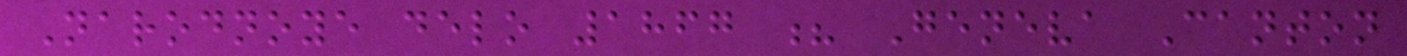Narodnoye delo 1867 ? Geneva Canton
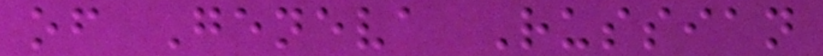of Geneva Russian
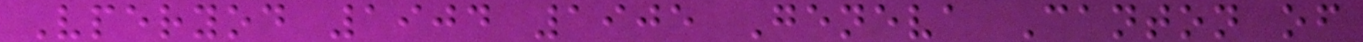Vperyod 1904 1905 Geneva Canton of
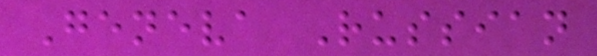Geneva Russian
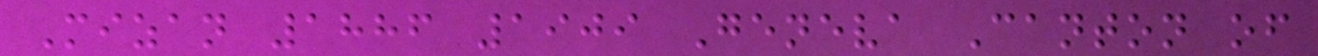Mizan 1886 1909 Geneva Canton of
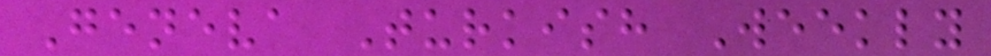Geneva Turkish Weekly
